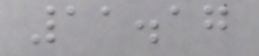11.17
